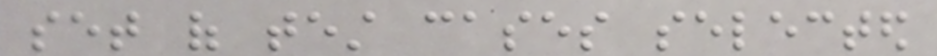set of test cases selected
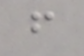from
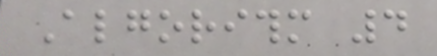Algorithm 4
